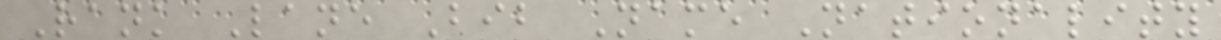Rank Lane Bib Name Nationality
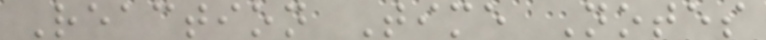Reaction Time Notes
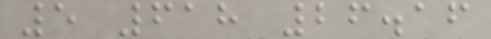5 618 26.16
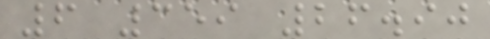6 359 26.90
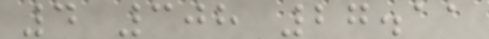4 308 27.11
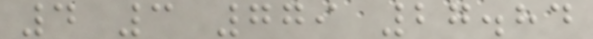4 3 779 27.84
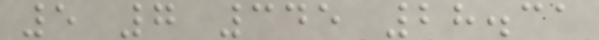5 7 345 28.31
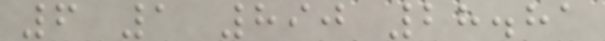6 1 890 28.81
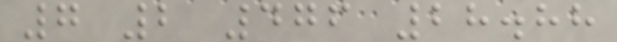7 2 476 28.88
